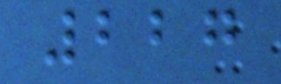227
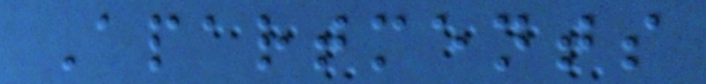Apartments
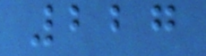227
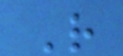R
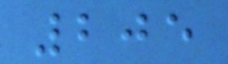205
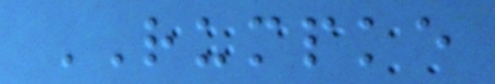RUMPKE
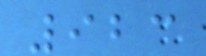923
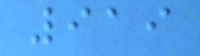919
